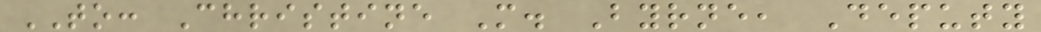TO: Christine M. Byrne, Deputy
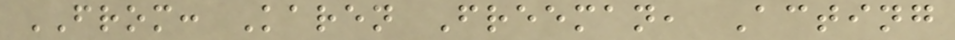FROM: Karen Freeman, Acting
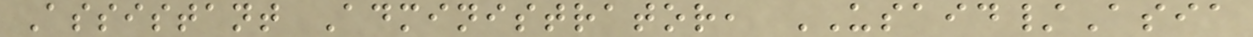Assistant Administrator, USAID/Asia
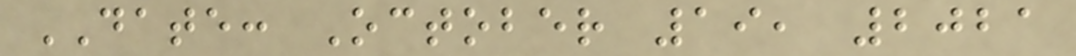DATE: October 19, 2021
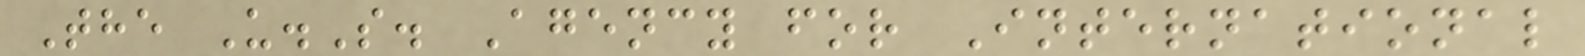The U.S. Agency for International
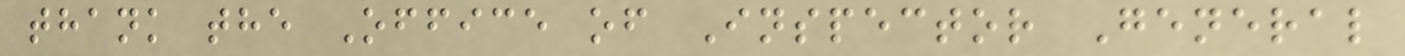thank the Office of Inspector General
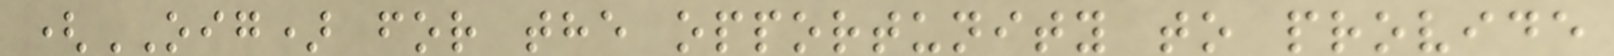(OIG) for the opportunity to provide
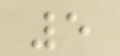5
